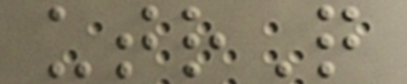utrQ
